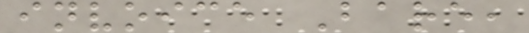invoice Bare,
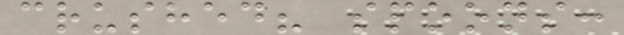crushed? spoons:
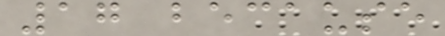17 because
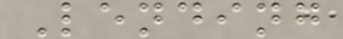Lending
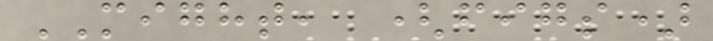MIGHT, (figs)
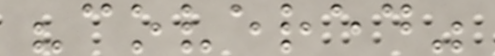"covered"
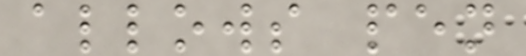allows pen
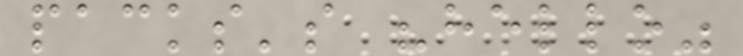packs's "hello"
